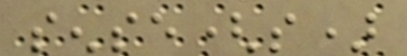sense(s)
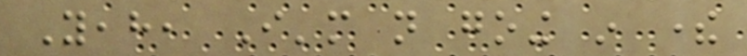Yeah, I'm not going in there
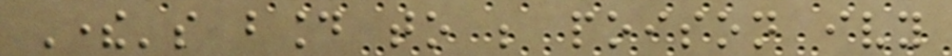There's bound to be poison ivy
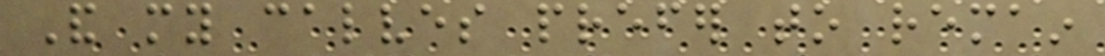And my calves prefer to remain
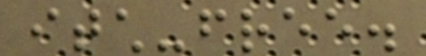itch-free.
